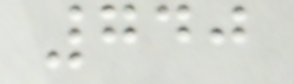740
